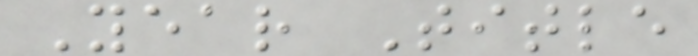Year Title
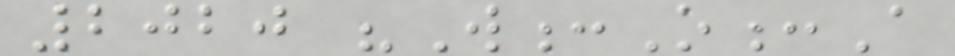2020 "W:O:A
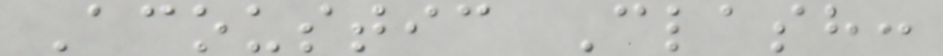Acoustic Clash:
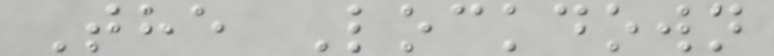The Lockdown
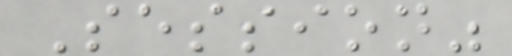Session"
